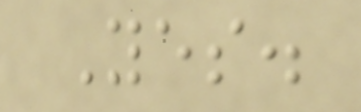Yes.
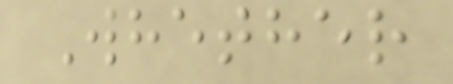Whether
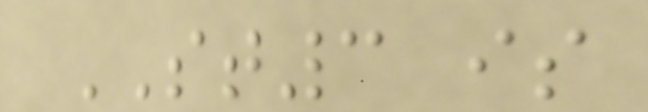ST3 is
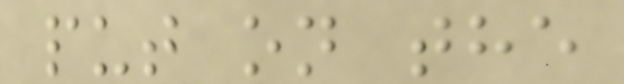put on the
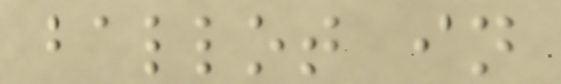ballot in
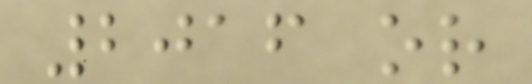2016 or
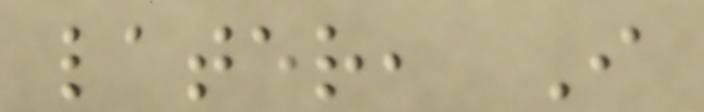later, I
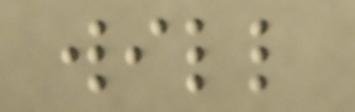will
